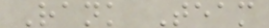Rank Team
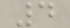4
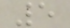5
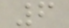6
